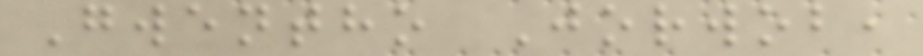Gwentho Jorwob,
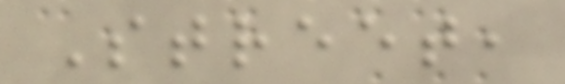Street,
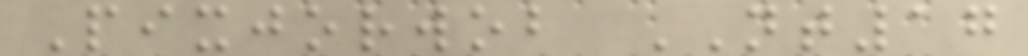Pixjorwob NT17
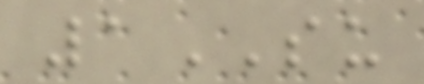1SU
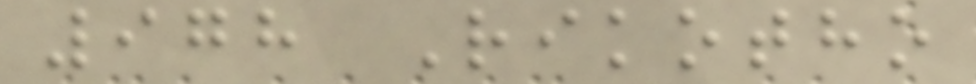978 Rikotho
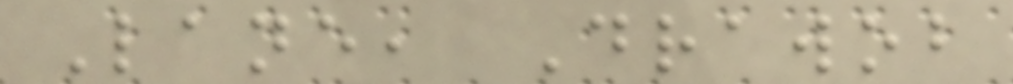Lane, Drawob
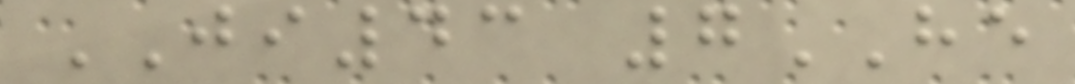JI43 7HE
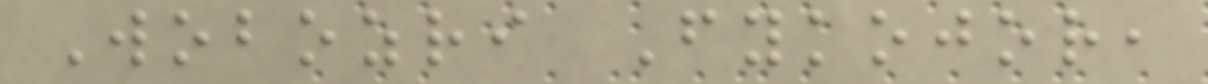Wobozri Fykojor,
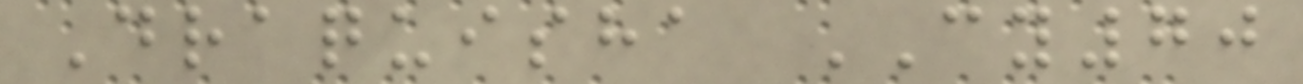Draquisha CY70
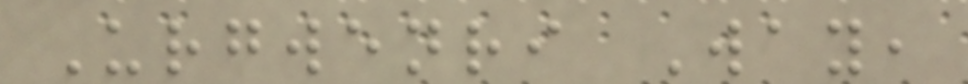Urgwenri Way,
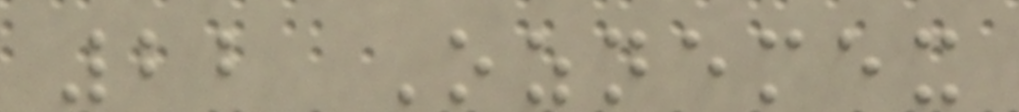22 Oznemex
